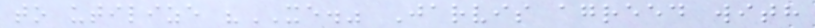to utilize "XE." Jarvis agreed with
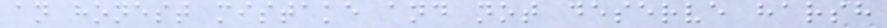an honest mistake and not deserve harsh
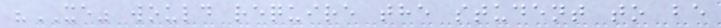"XE" would require the student to be
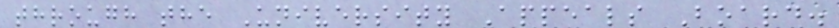through the University Appeals Board.
